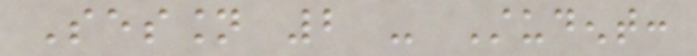Session 2 - Student:
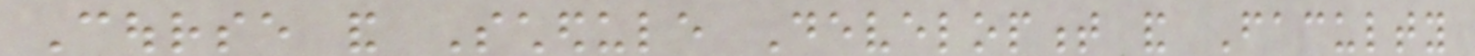Course and Schedule Development and Faculty
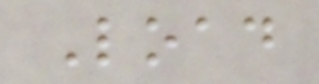Load
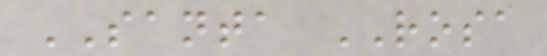SANTA ROSA
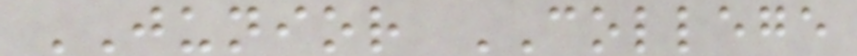JUNIOR COLLEGE
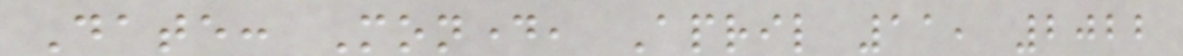Date: Monday, April 11, 2022
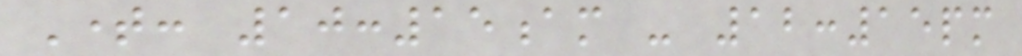Time: 10:15am - 12:15pm
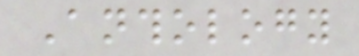Anthology
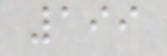199
